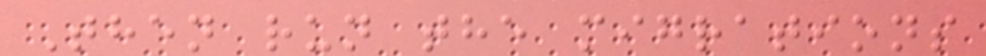Then run the migrations
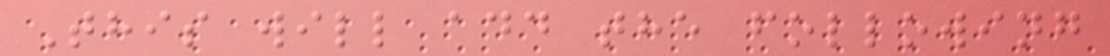This will add the following
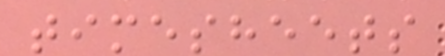timesheets
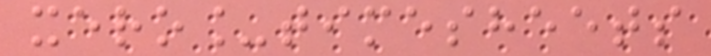xero_timesheets
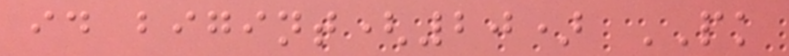id bigint(20) PK
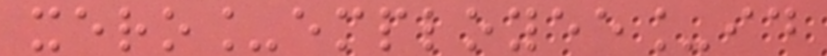xero_employee_id
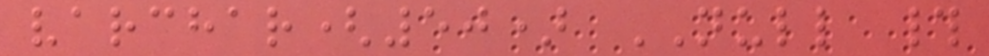varchar(50) NULL #
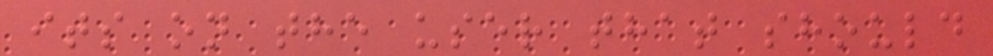its on the user that should
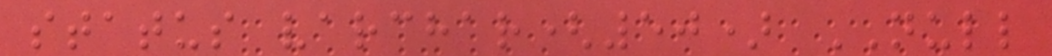status varchar(50) NULL
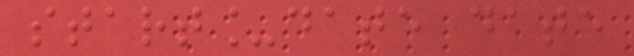start_date date
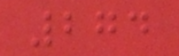274
